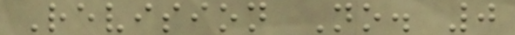Revision No. 0
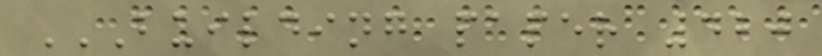BUILDING PAPER 420
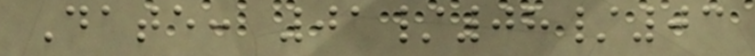Date: 01/08/03
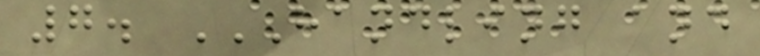7. HANDLING AND
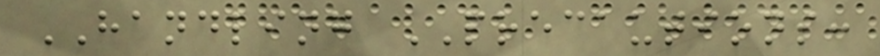HANDLING PRECAUTIONS:
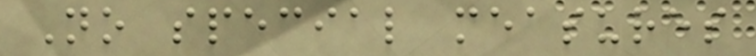No special measures
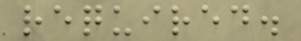required.
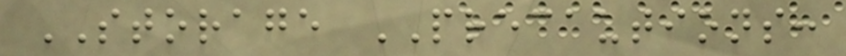STORAGE PRECAUTIONS:
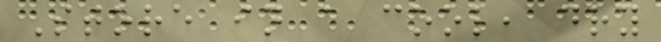Store in a cool, dry
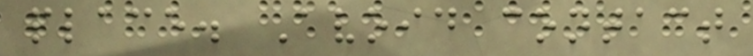place. Avoid contact
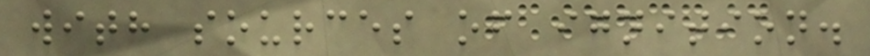with sources of ignition.
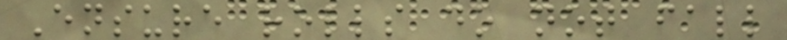Ensure rolls do not fall
